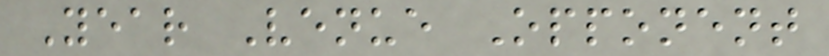Year Venue Opponent
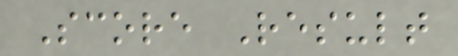Score Result
